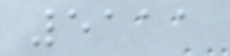5111
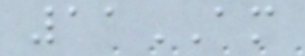11AM
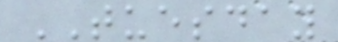TUESDAY
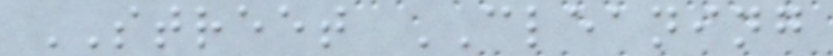STREET CLEANING
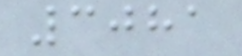3081
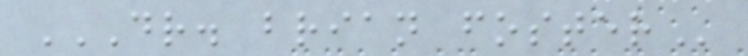DR. BRIAN FOSTER
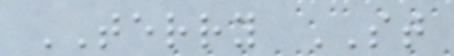TERRY ST
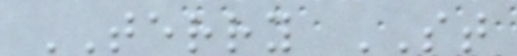TERRY ST
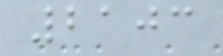2103
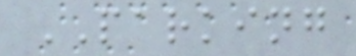PARKING
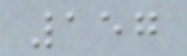157
